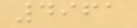4961
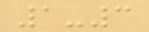1-3
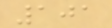101
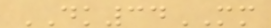DK34MM
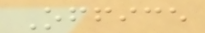Office
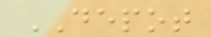DEPOT
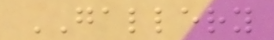GALLERY
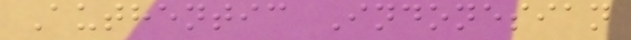Authentic Indonesian
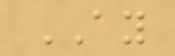AY
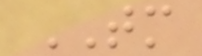TM
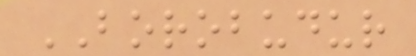BOROBUDUR
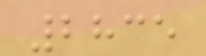2835
